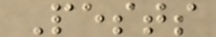Pests
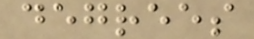degrees
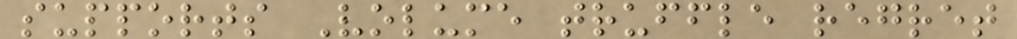supports Volume truffle regret
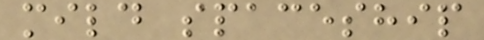mild spaceship
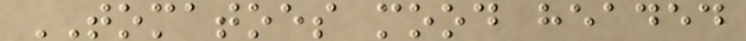TOMATOES mood headed
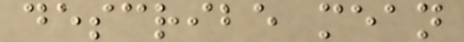describe mean
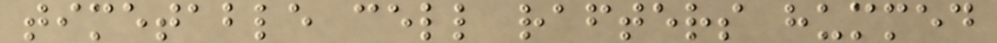timetable cell rafters hummed
